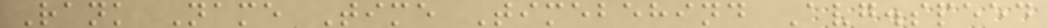Rank Name Time Timebehind Avg.speed
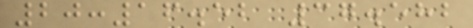20:16.52 37.582
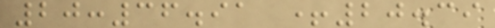20:36.91 +20.39
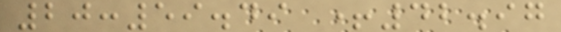20:59.49 +42.97
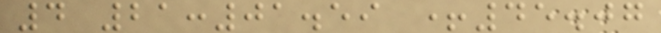4 21:01.59 +45.07
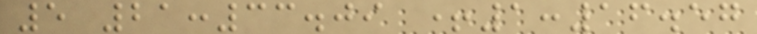5 21:33.09 +1:16.57
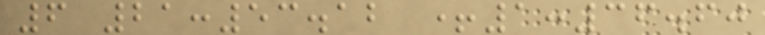6 21:53.12 +1:36.60
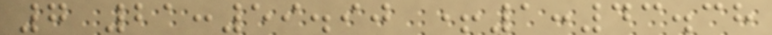7 21:59.90 +1:43.38
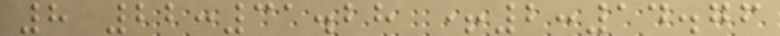8 22:31.28 +2:14.76
